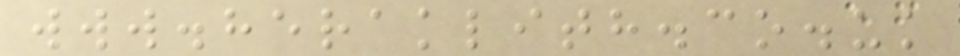www.heraklith.co.uk
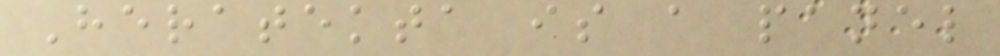Heratekta is a panel
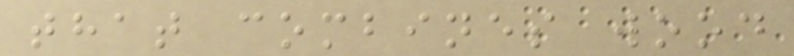that combines wood
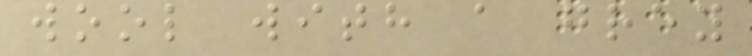wool with a grey
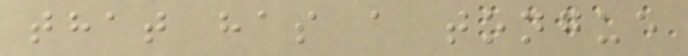that has a tongue
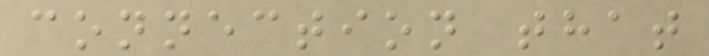connection that
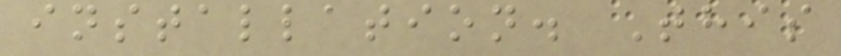installation. This
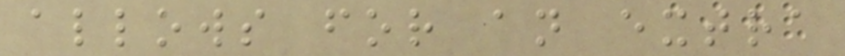allows for an extra
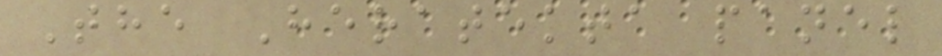The Heratekta panel
